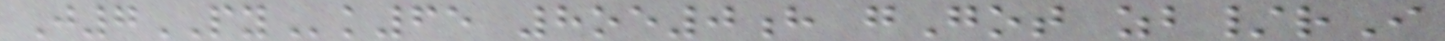J7PYk65 8oe0h gGot zb/rI
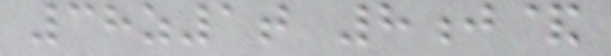38z1t 8j&
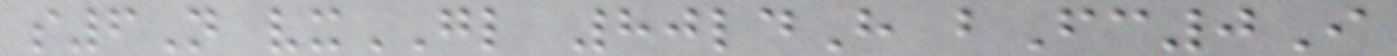s6N vxGL 80ldH bFc0I
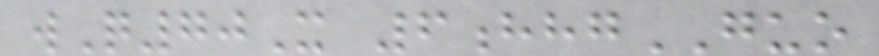wQ70X 6hhgGUO
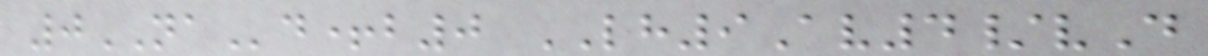0NAd+b0 LH9Av4/vD
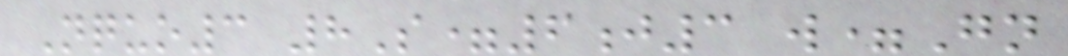Nquo3 8S=6j3 w=Gn
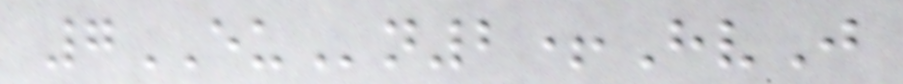7EUn2+HvJ
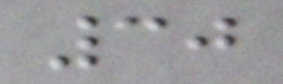30
